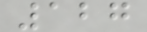127
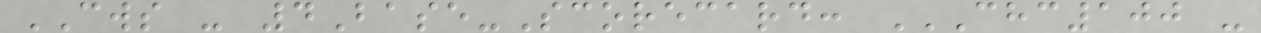CWS - 4Base-Scorecard: CHC100 -
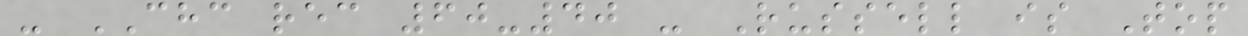- CHC rec 60-40 - Russell is Top
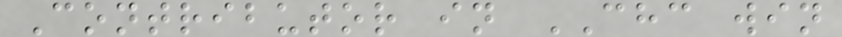Contributor in CHC win
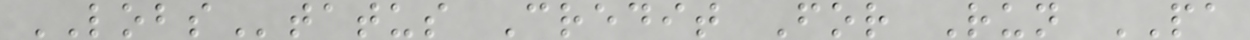LOBStatus Credit For Run PA
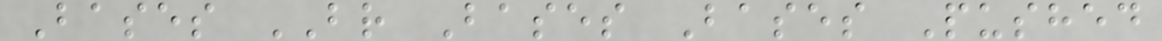Bases BR Bases Bases Pushed
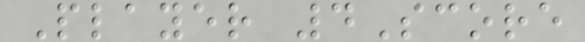Player 4Score
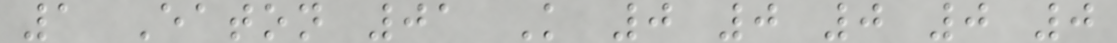1 Eaton 01 K 0 0 0 0 0
